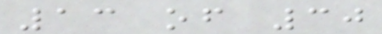13 of 30
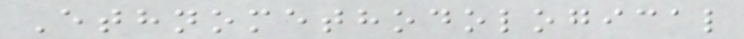Ethnomethodological
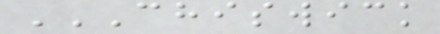CHISWICK
